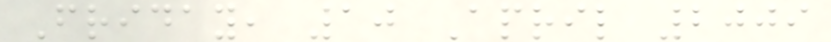Friday, 10 April 2009
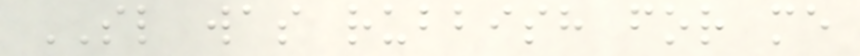SL was rubbish for me
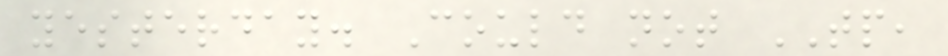yesterday. Could not TP,
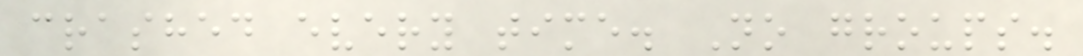crashed every time. No groups.
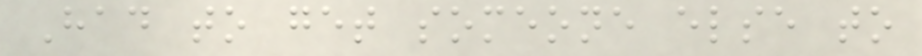Had to get someone else to
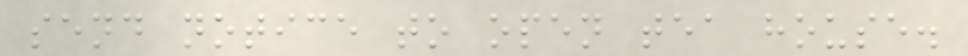send notice to open tea house.
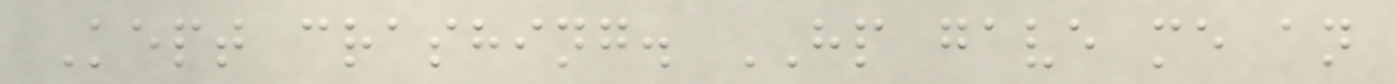Kept crashing. HP gave me an
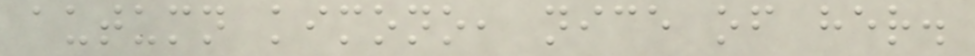autumn kimono, nice of her.
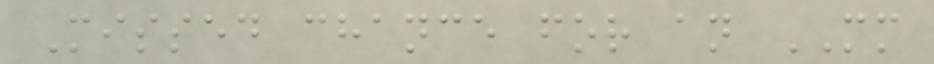Missed chance for an MM
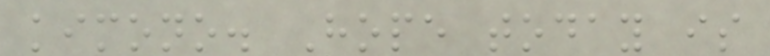kimono. Hope today is
